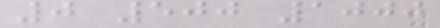0 500 1000
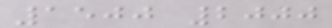1500 2000
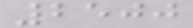2500
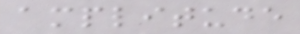amplitude
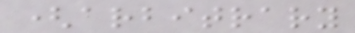(arbitrary
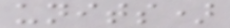units)
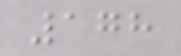178
